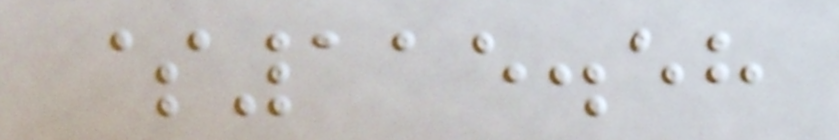$115.58
